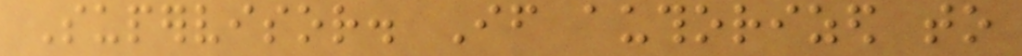Supervisor. If authorized to
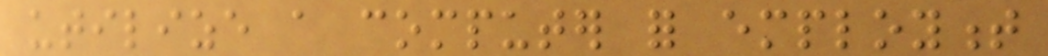utilize a computer for employment
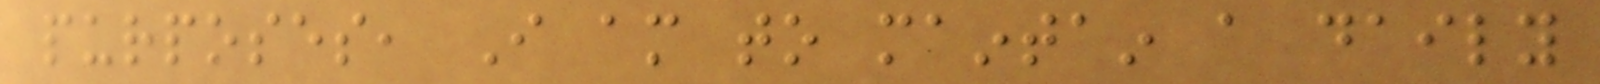purposes, I am to maintain a daily
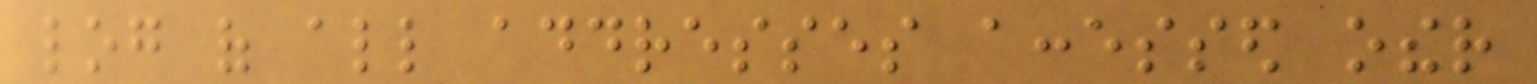log of all addresses accessed other
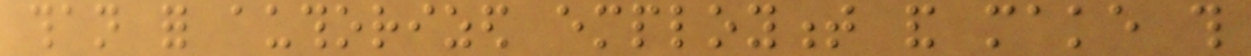than for authorized employment and make this
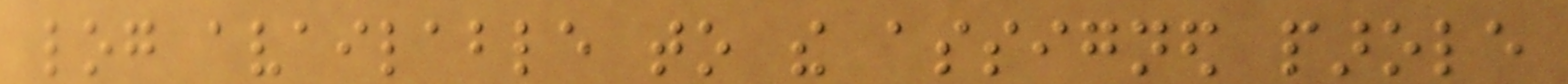log available to the assigned parole
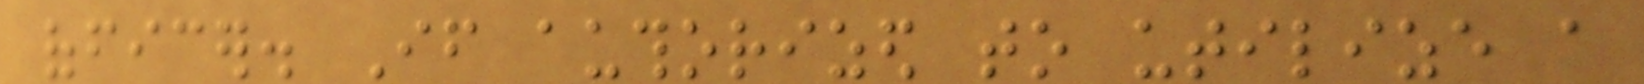officer. If authorized to utilize a
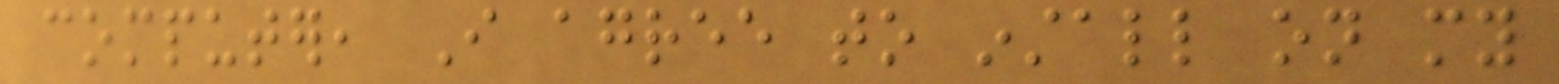computer, I agree to install on my
